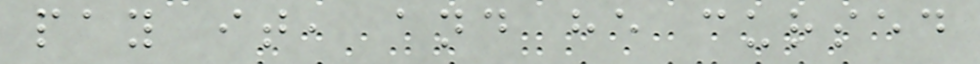pay it, and he cursed
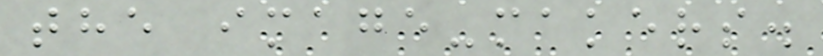the image-makers.
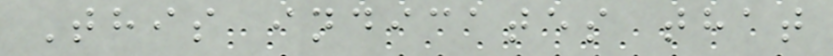This indicates that
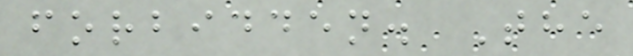forbidden. The
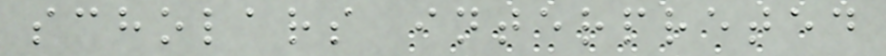scholars interpreted
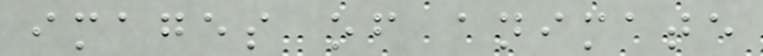images of animate
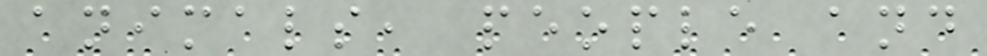animals, people and
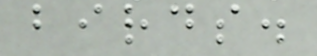birds.
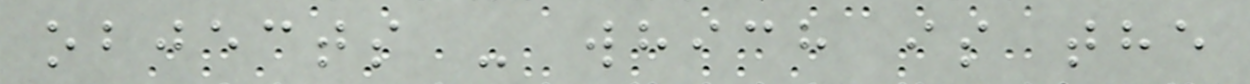objects - which is the
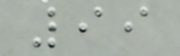99
